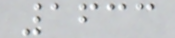1633
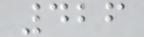426
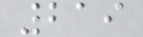219
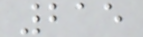215
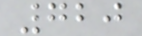720
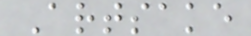Artsake
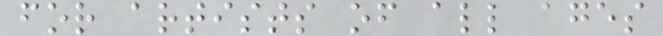for artists of all ages
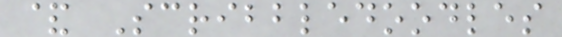& Scribbledoodles
